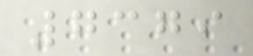7379
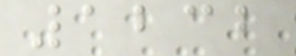1232
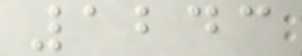1243
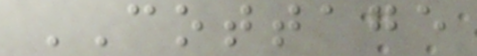COTTAGE
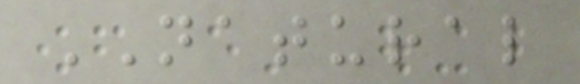NATURAL
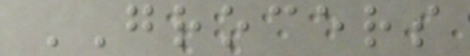GROCERS
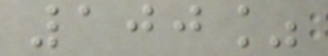100%
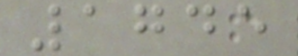1745
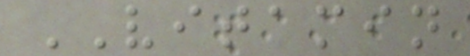VITAMIN
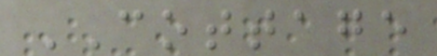COTTAGE
